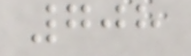708
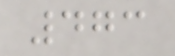473
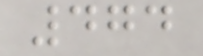474
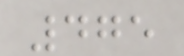475
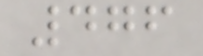476
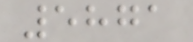5871
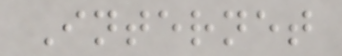Internet
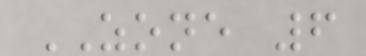ZONE 6
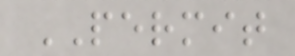PERMIT
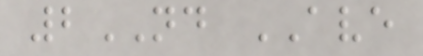2ND AVE
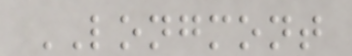LONGMONT
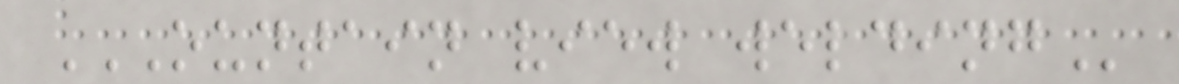OUNTAIN VIEW WELDING
